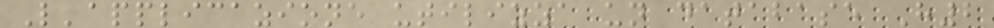L'applicazione utilizza un database H2
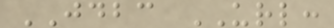JDBC URL:
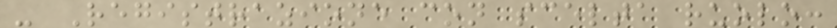- Registrazione con scelta ruolo:
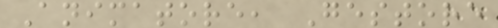Animatore, Gestore
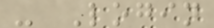- Login
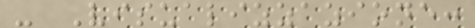- Visualizzazione:
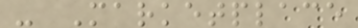- Marketplace
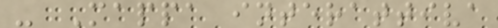- Mappa interattiva
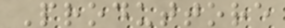Produttore
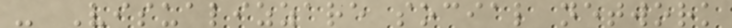- Visualizzare social network
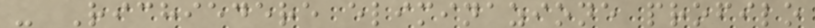- Richiedere eliminazione profilo
